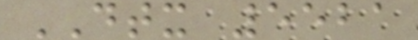DTX 5521
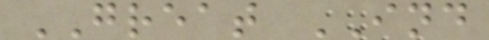GREAT IND
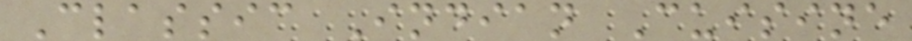Classic Indian Cuisine
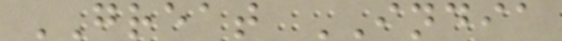GREAT INDIA
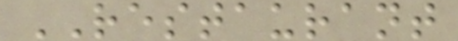RESTAURANT
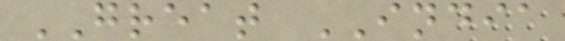GREAT INDIA
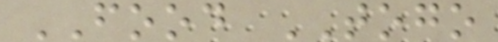FOOD TOGO
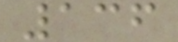136
